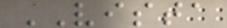VISTA
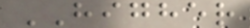HIGHER
